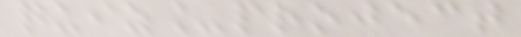quiz_project
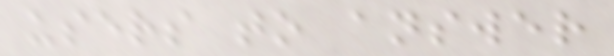users to answer
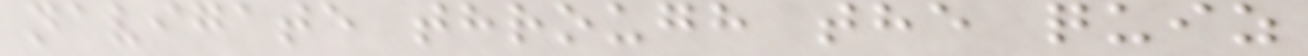navigate through the quiz
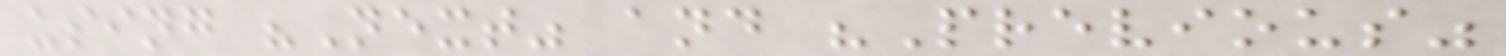using "Next" and "Previous"
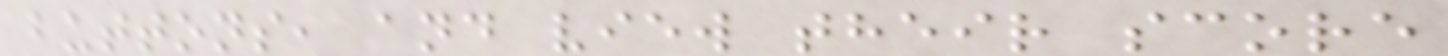buttons, and view their score
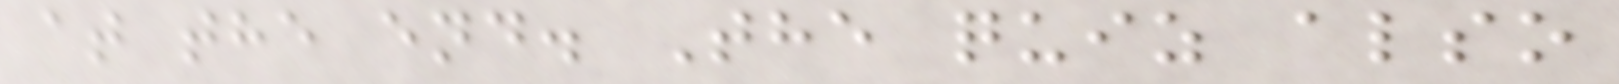at the end. The quiz also
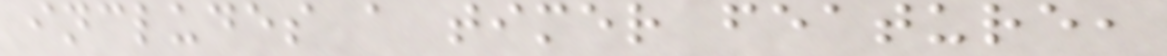includes a timer feature,
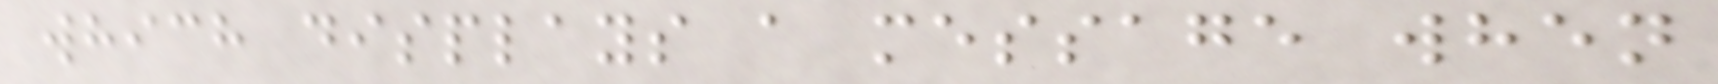which displays a message when
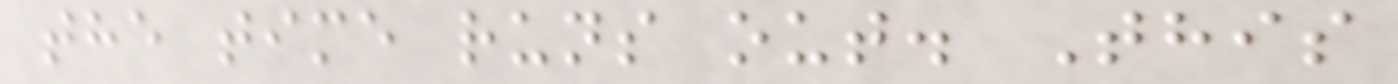the time runs out. This
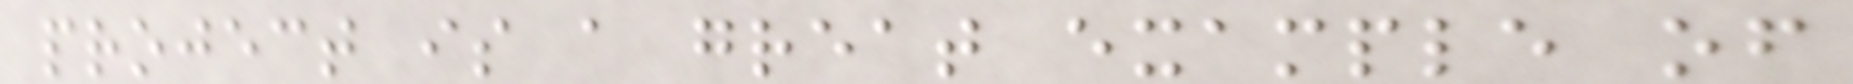project is a great example of
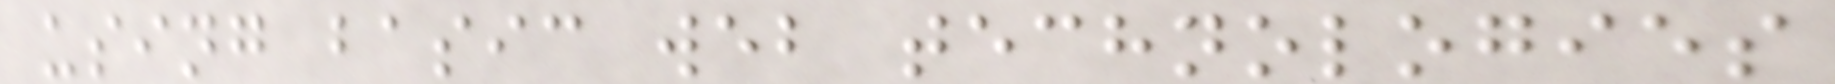using basic web technologies
